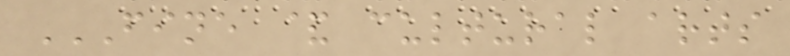FINE & CULTURAL ARTS
